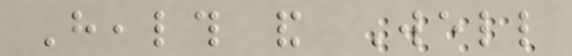Health and Well
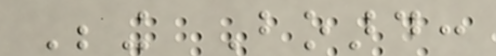Being Board:
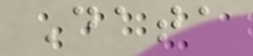Data
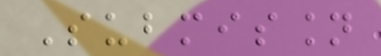Submission
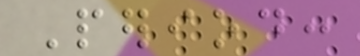Period:
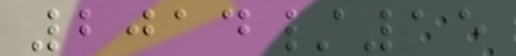2014/15
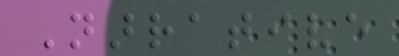Narrative
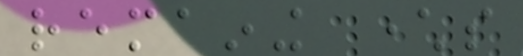remaining characters
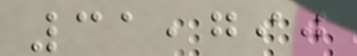31,790
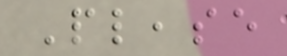Please
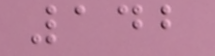142
